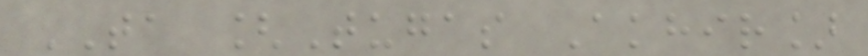TA [Tugas Akhir]
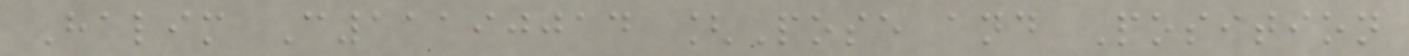Halim C11190014 [Pose and Position
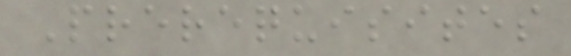Prerequisites
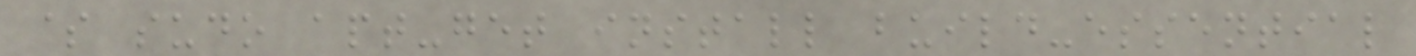$ sudo apt-get install build-essential
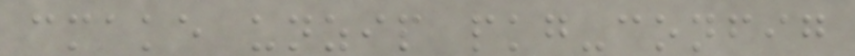cmake unzip pkg-config
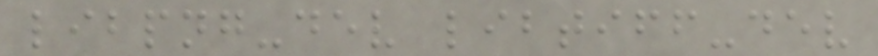libpng-dev libtiff-dev
